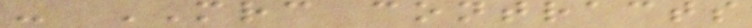- MRC contracts
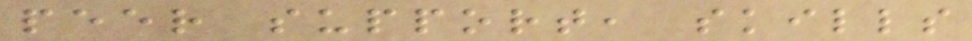peer support, skills
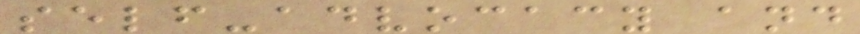self-advocacy and
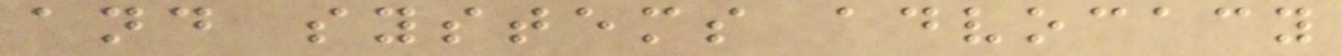and systems advocacy
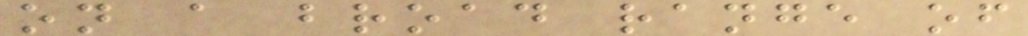on a broad range of
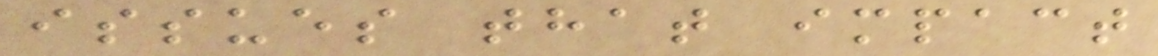issues that impact
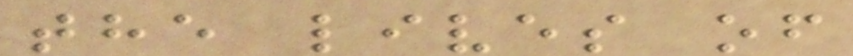the lives of
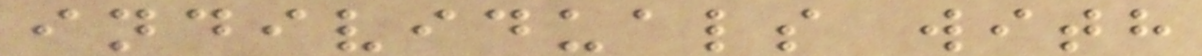individuals with
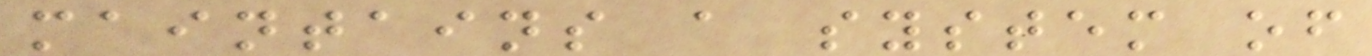maintains a system of
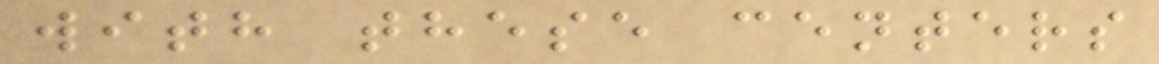with these centers
